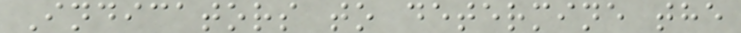Indicators to determine the
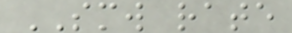SMW rate
